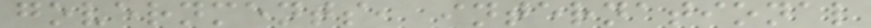governments, international
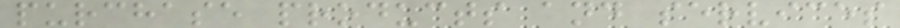purchase products and services
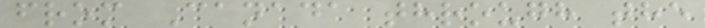from Canada through the
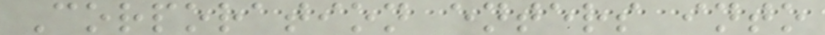Corporation enters into
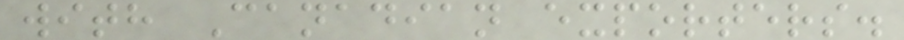with Canadian exporters.
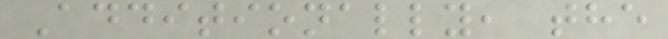Additionally, the
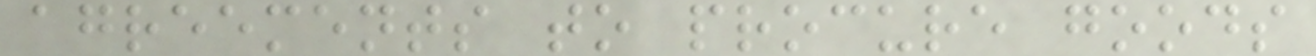agreements to procure goods
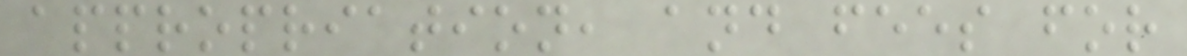appropriation, and fees for
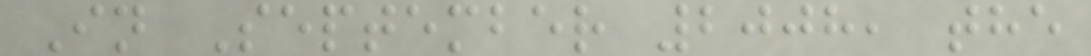In September 2008, the
